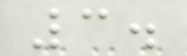3.
